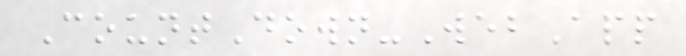CountDown-WebApp
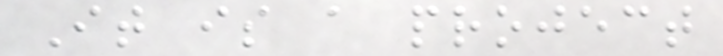It is a project
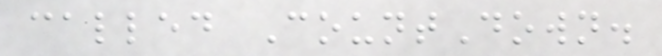called CountDown.
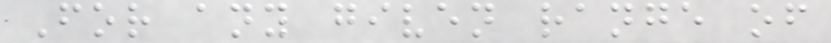For any given range of
